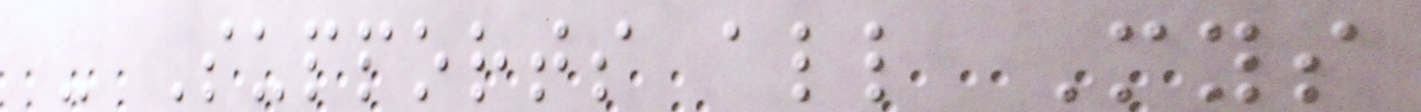- Supports all Mys
